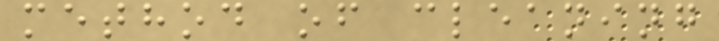method of cleaning
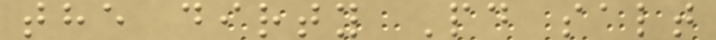the dirty Pd salt
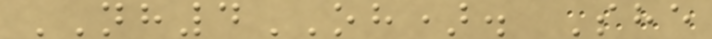NH4OH). She
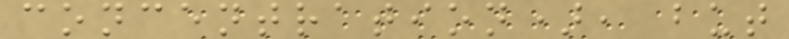concentration), but
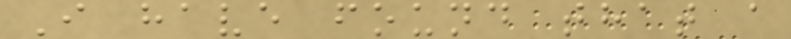I have found that a
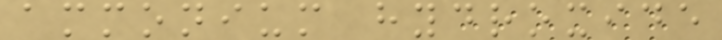ammonium hydroxide
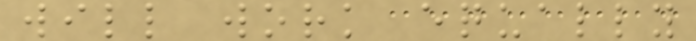will work equally
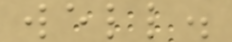well.
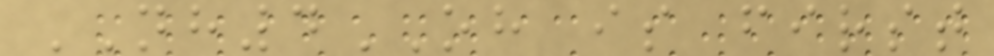NH4OH is first
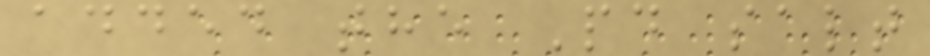added the Pd salt
